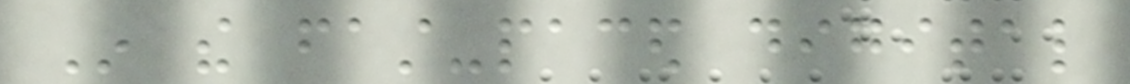In the fast-paced digital
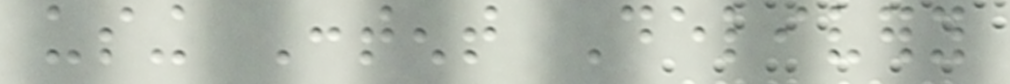using Content Delivery
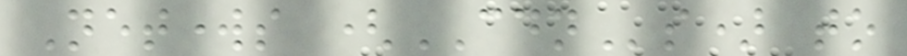Networks (CDNs) to
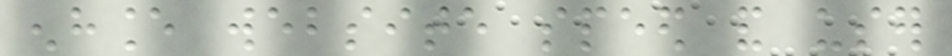enhance website speed and user
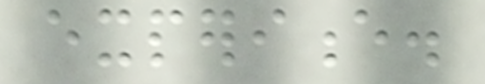experience.
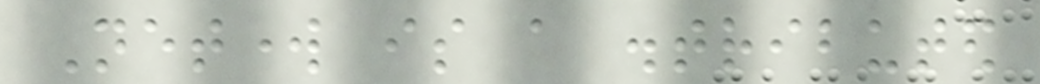Network is a distributed
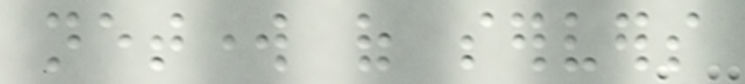network of servers
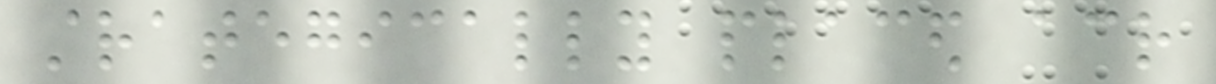strategically placed across
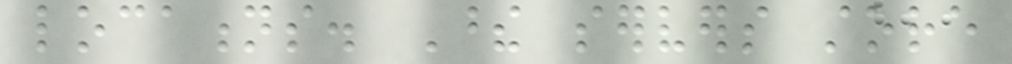locations. These servers store
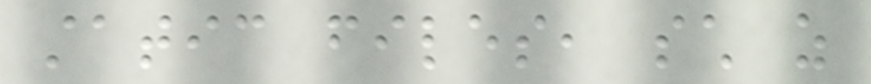static files, such as
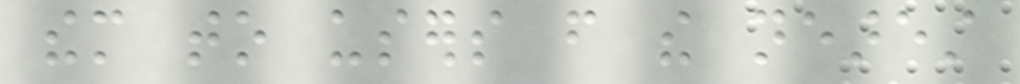them to users from the nearest
